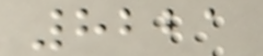8221
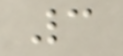3
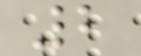2
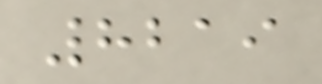8219
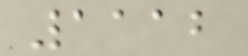1112
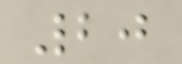20
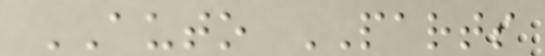AUTO PARTS
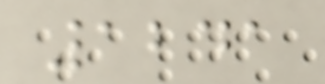1241
